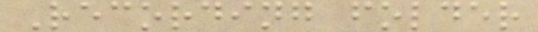Recording folder
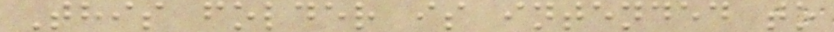This folder is intended to
